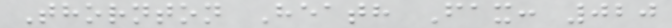Thornton Heath Fax: 020
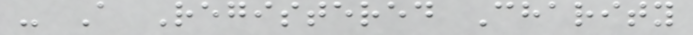- A Registered Charity
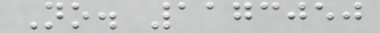No. 1173050
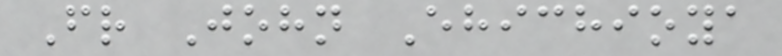Fr John Ehichioya
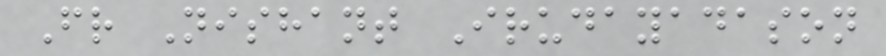Fr Nishant Irudayadason
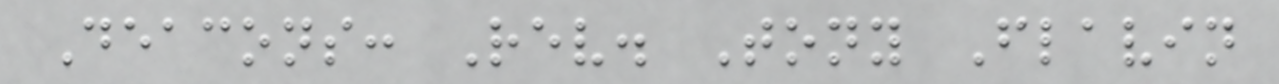Deacons: Rev. Tony Flavin
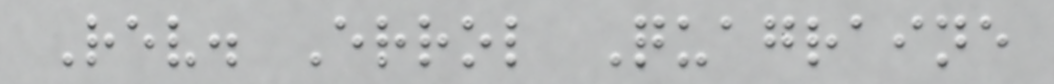Rev. Errol Quagraine
